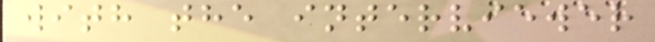with the interviewer
